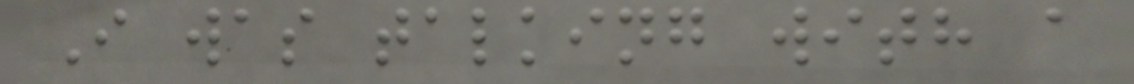I was talking with a
